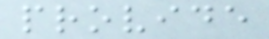provide
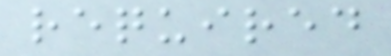required
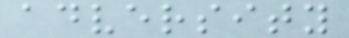adversity
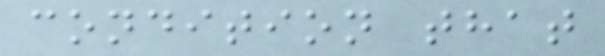condition that
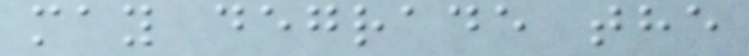may degrade the
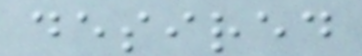desired
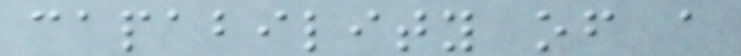capability of a
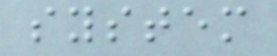system
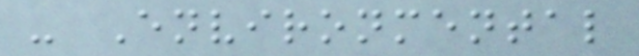- Environmental
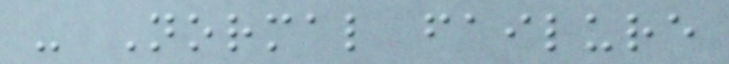- Normal failure
